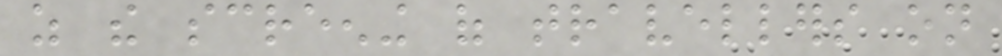as the screening of travellers on
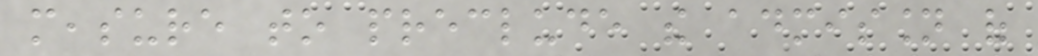measure to preclude the admission of
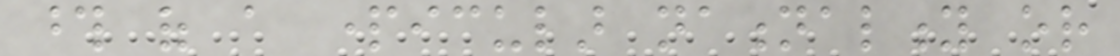those of a particular nationality or
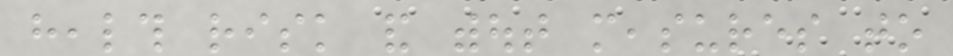health risk and without measures to
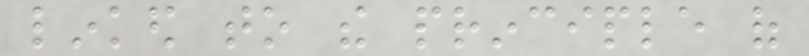linked to the principle of
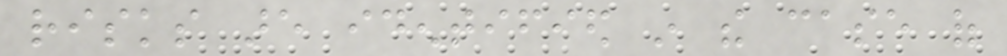risks are identified in the case of
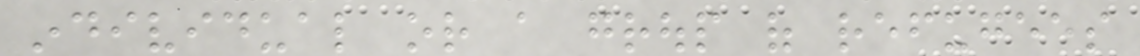individual or a group of refugees
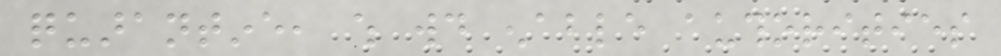quarantine, which would enable authorities
